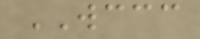WCCC
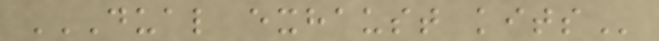DUAL EXHAUST KITS
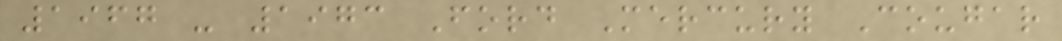1967 - 1973 Ford Mercury Cougar
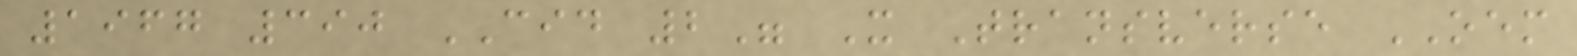1967 390 CID 2" X Transverse OEM
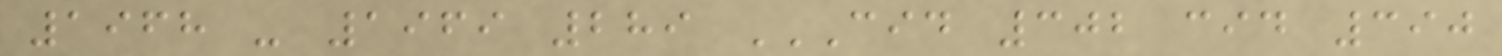1968 - 1969 289 CID 302 CID 390
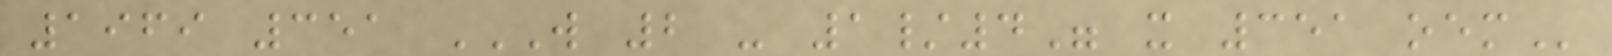1969 351 W 2 - 1/4" X 351 OEM
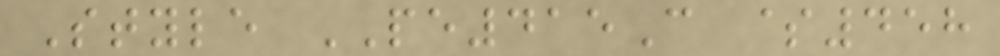Style PE415C $458
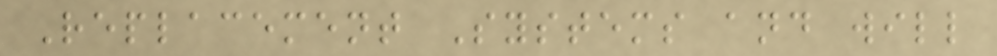Replacement Systems and will
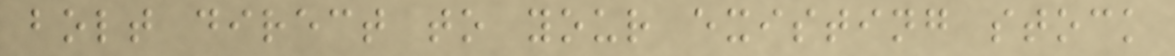bolt direct to your existing stock
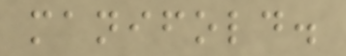manifold.
